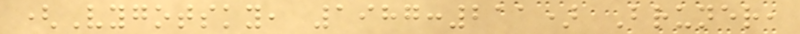(Vygotsky, 1987:211) Bruner,
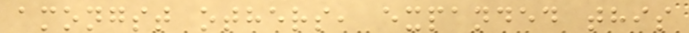amongst others, expanded this
